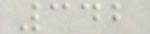342
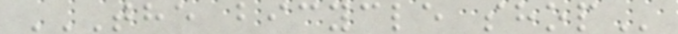THE BICYCLE SHOP
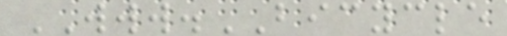WWW.BICYCLE
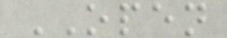OPEN
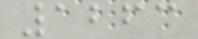1263
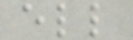ell
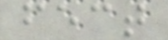fect
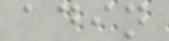adin
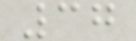37
